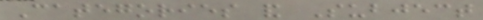Categories and Subject
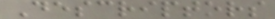Descriptors
